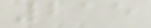215
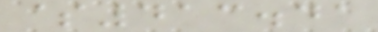$413.41
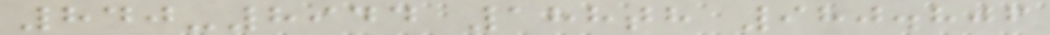840-8944 188th 980.806
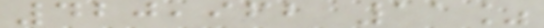420,962 11%
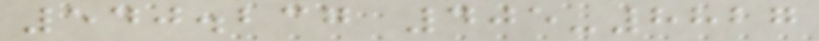540.237 405-8827
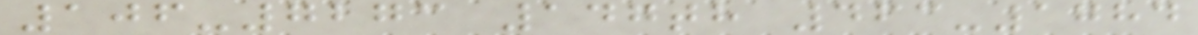106-7273 147th 463-1784
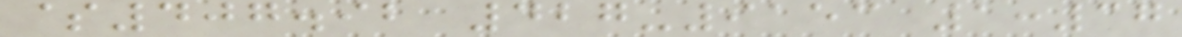$407.92 427-9153 1:37
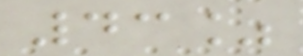43%
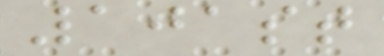101st
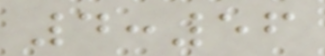4:56
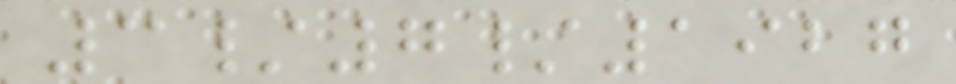3/7/1927
